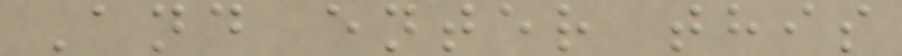And enter this
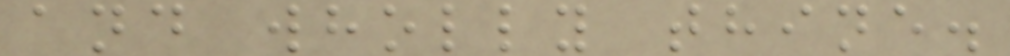and wholly thine.
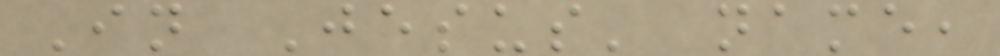In Jesus' name,
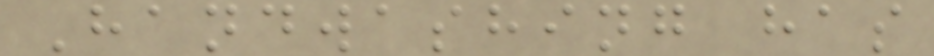Handwashing has
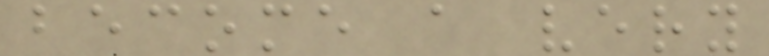become a very
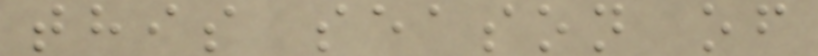this season of
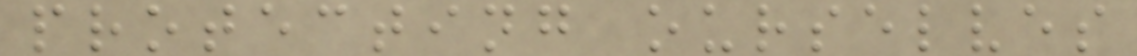protecting ourselves
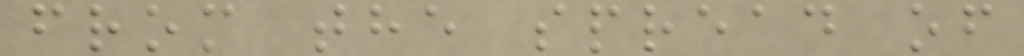from the spread of
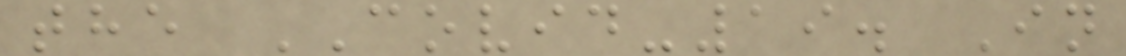the COVID-19. In
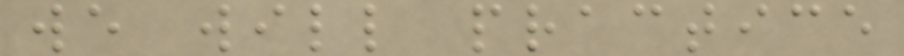we will practice
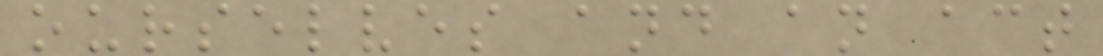ourselves and an act
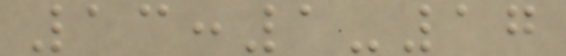13:1-17
